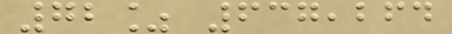72% 637,264
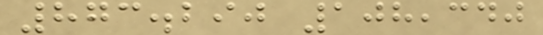873.290 108,340
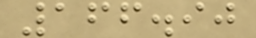166.90
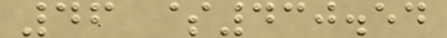46 $430.54
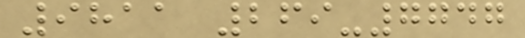9811 269-7747
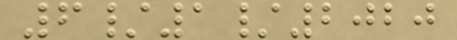6/1/2020
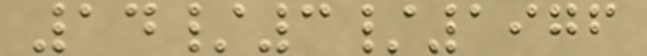14/3/1976
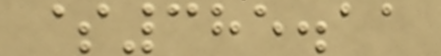$385.11
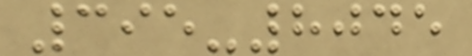395-8045
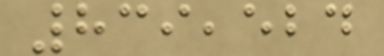839,524
